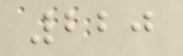220
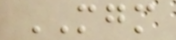MGM
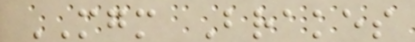MGM Brakes
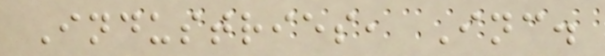Industries, Inc.
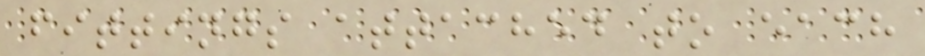fittings attached to each
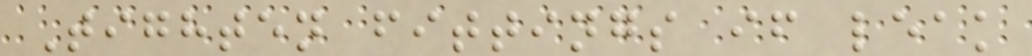Tighten fittings if leak
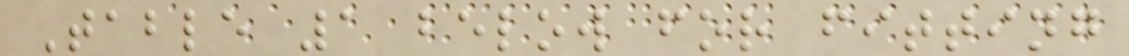Table 1 below for fitting
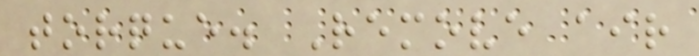torque. Remove air
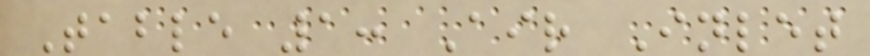Table 1: Air Inlet
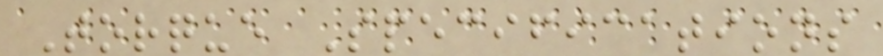Torque Specifications
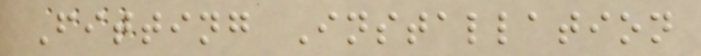Fitting Installation
